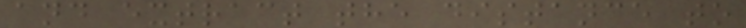and extract the distance to
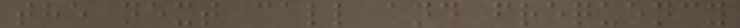the next call and frequency
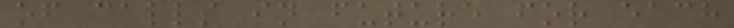of calls in future for each
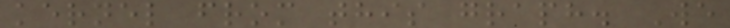kernel from this graph. We
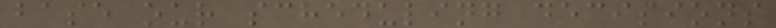base our scheduling decisions
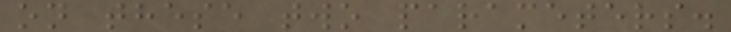on these two parameters.
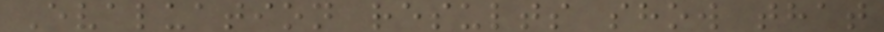Evaluation results show that
